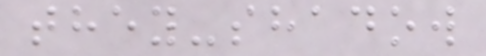they-shadow
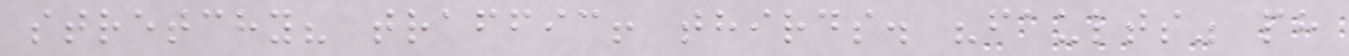stretchy? traffic! thirds. "faults" ph
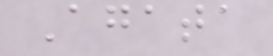Agata
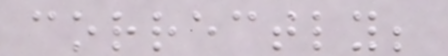correctly;
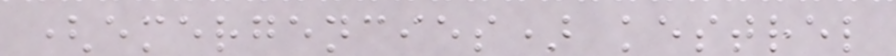(emergencies) kestrel
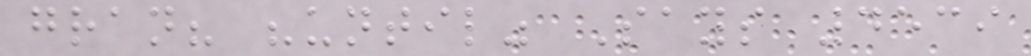gran? "until" Says 4539
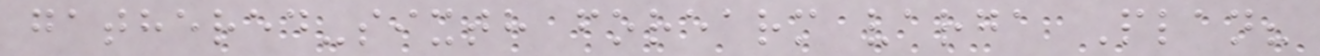gathered-sixth forearm varga Plan?
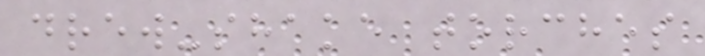drew-shake torches
